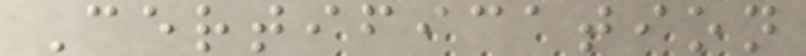Certification
